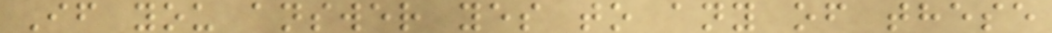If you answer yes to any of these
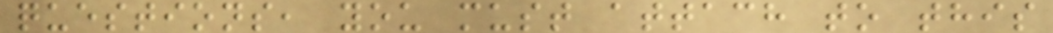questions, you must attach to this
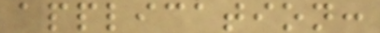application:
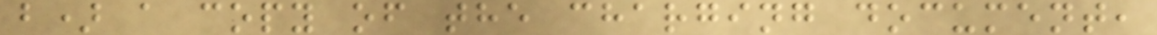b) a copy of the charging document,
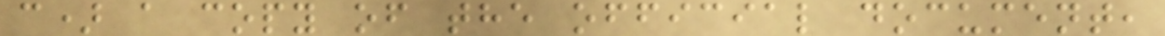c) a copy of the official document,
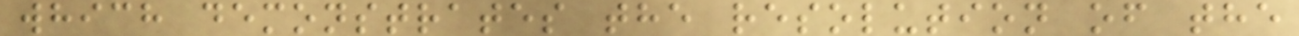which demonstrates the resolution of the
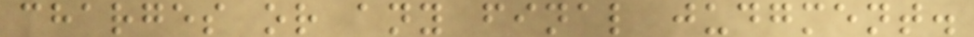charges or any final judgment.
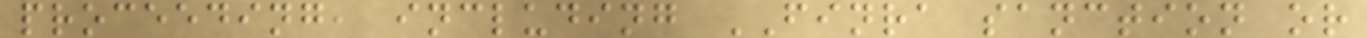proceeding, including FINRA sanction or
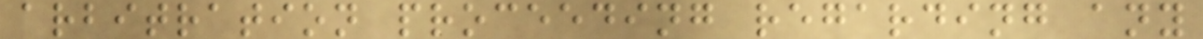arbitration proceeding regarding any
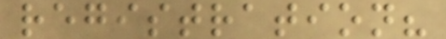registration?
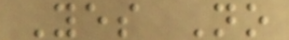Yes No
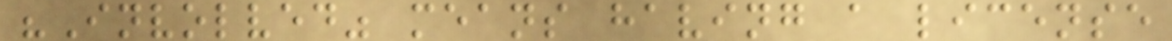"Involved" means having a license
